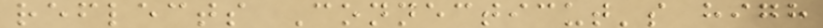reflects Connecticut's high
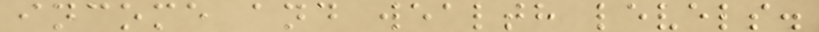income and wealth levels.
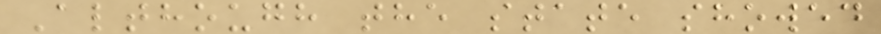Although the state showed
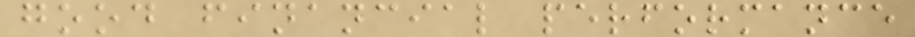good financial performance
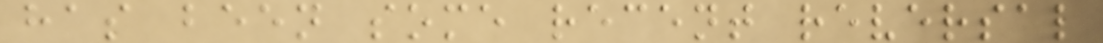has been some recent reversal
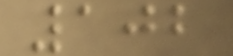102
